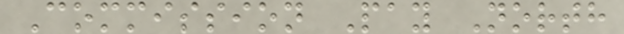Commission Pay North
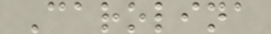Carolina
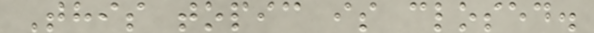This topic is closed.
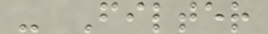- Filter
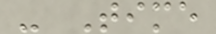- Time
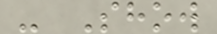- Show
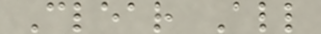Clear All
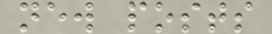new posts
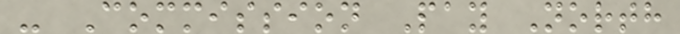- Commission Pay North
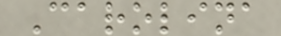Carolina
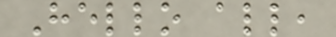Hello all,
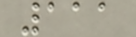111
